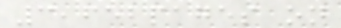3,652pages on
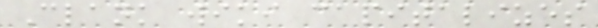Clank wiki capitalizes
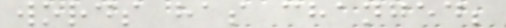words has changed;
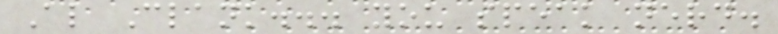Al Clank... you speak nerd.
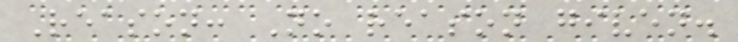Reason: No reason given.
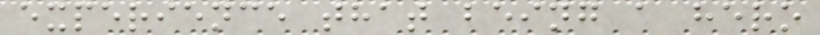experience that being a hero
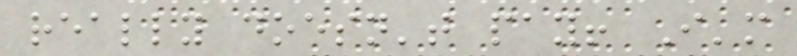really doesn't pay! I'm
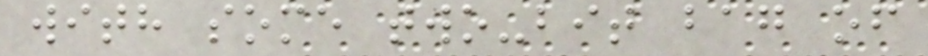with some two-bit bag of
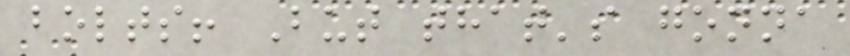bolts! But that's gonna
